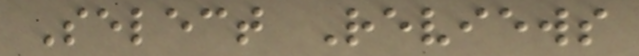Select Reviews
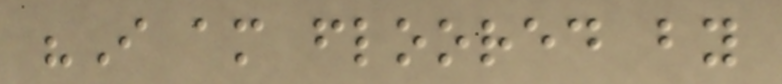"I am floored by
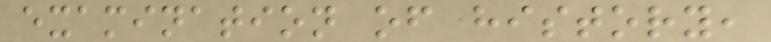examination of history,
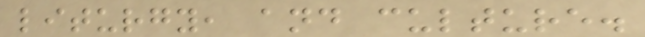liturgy, and culture.
